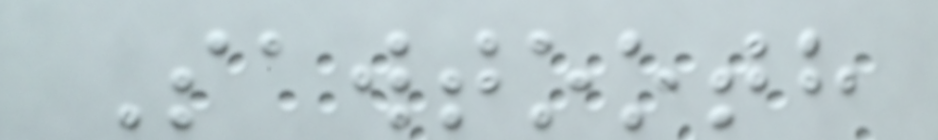Sawtooth
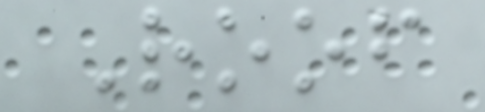Roof
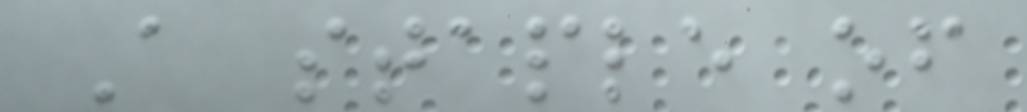A staple of
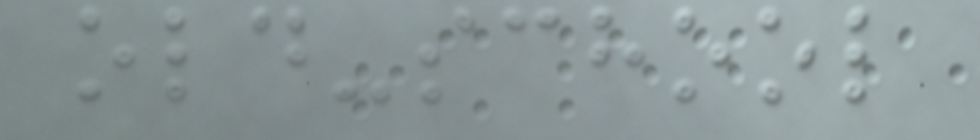old-school
